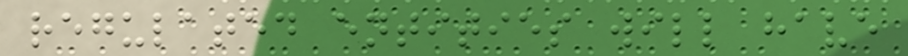regulated entities will have
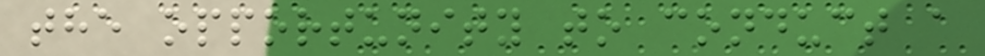the opportunity to conduct a
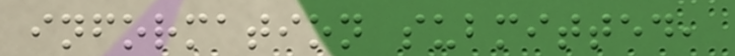information submitted,
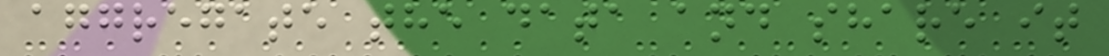aggregate the data and share it
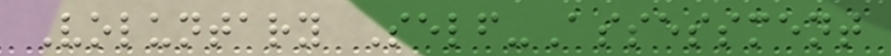Voluntary Self-Assessment
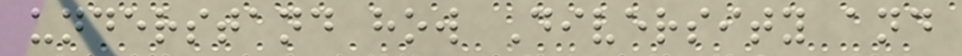understand how Diversity and
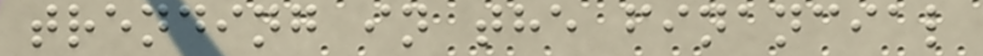trending in the financial
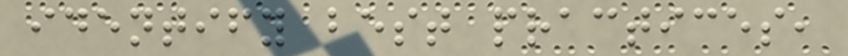identify best practices,
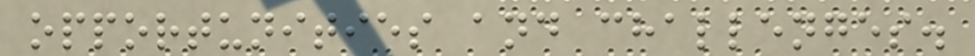opportunities and challenges.
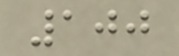100
